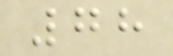78
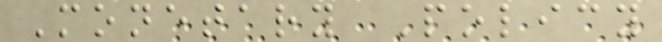Monetary Policy
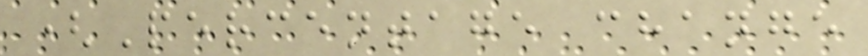(Percentage change
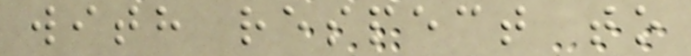with respect to
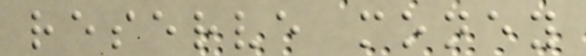reserve money
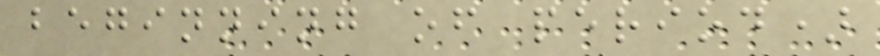beginning of period)
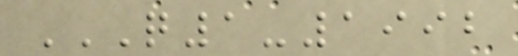Q1-1992
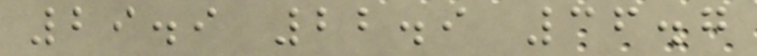29.9 22.9 36.7
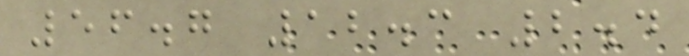56.7 12.3 2.4
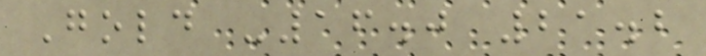Gold -16.0 21.2
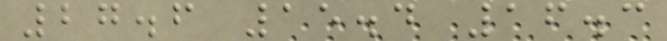27.6 15.4 16.3
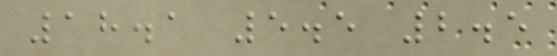18.1 5.5 2.5
